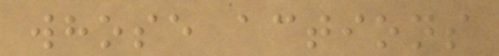whose actions
